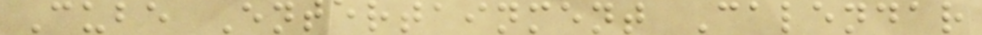Cube Entertainment Calendar
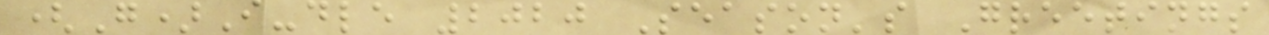(G)I-dle 2020 Season's Greetings
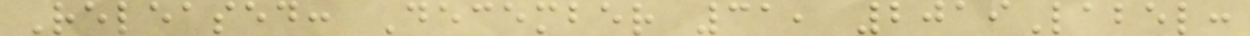Released: December 31, 2019Label:
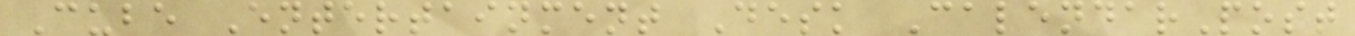Cube Entertainment Desk CalendarPost
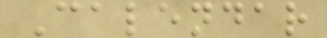Calendar
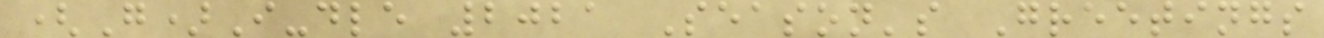(G)I-dle 2021 Season's Greetings
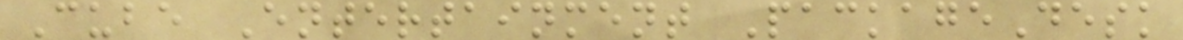Cube Entertainment PackageDesk
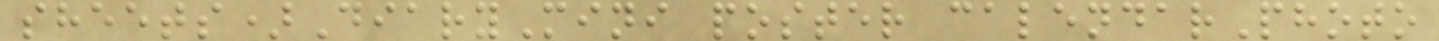sheets)DiaryMini poster calendarPhoto
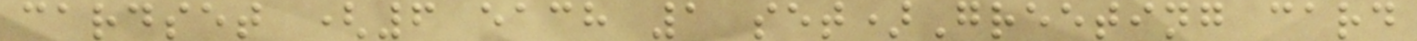cardset (6 each 1 set)Greeting card
